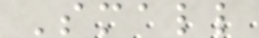Small
